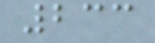233
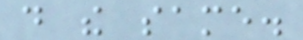do the same.
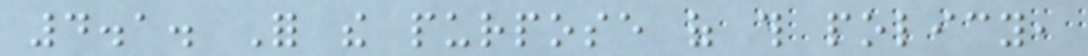4.1. For the purpose of this policy,
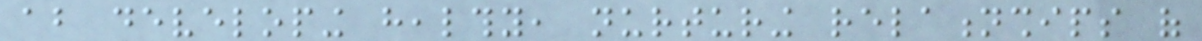about developing healthy, nurturing relationships of
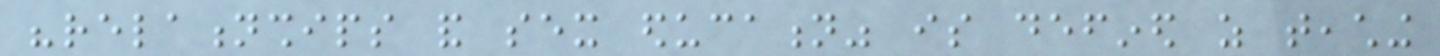"relationships and sex education" is defined as teaching
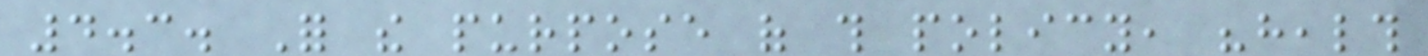4.3. For the purpose of this policy, "health
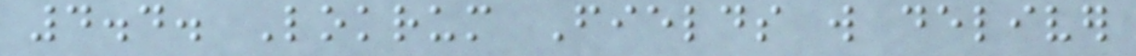4.4. Lokrum Fields will deliver
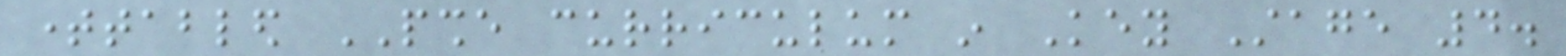timetabled PSHE curriculum in Key Stage 4.
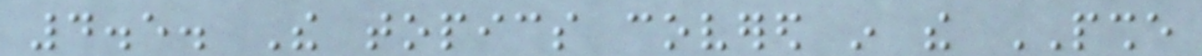4.5. The topics covered in the PSHE
